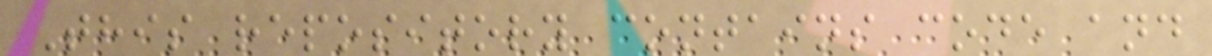This repository contains code and
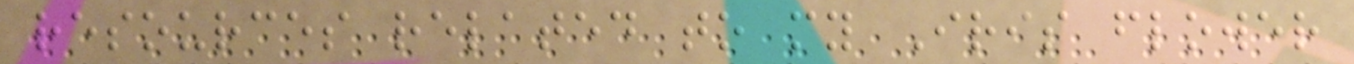resources related to my Iris flower
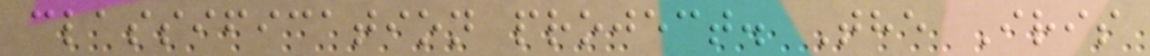classification project. The Iris
